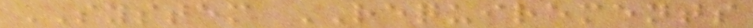SYSTEM REQUIREMENTS
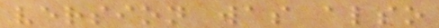version was also
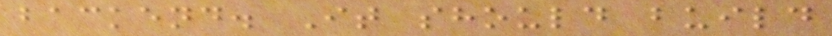backend. It should build
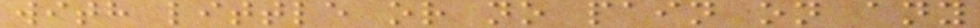with little or no pain on any
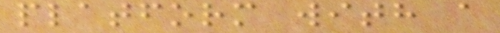platform with a
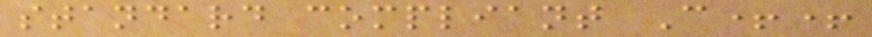standard compliant C++
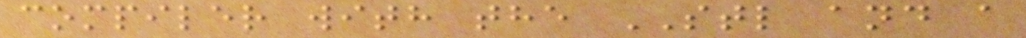compiler with the STL and a
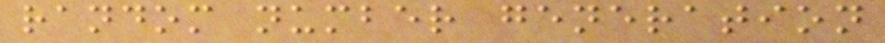random number generation
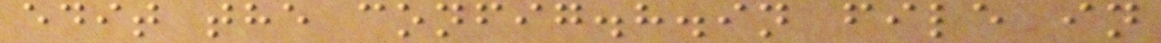edit the config.h.in file in
